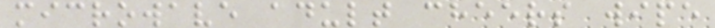microwave adult cheers wipe
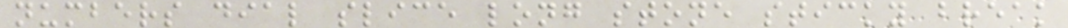numbers dial slice long stone sticky break
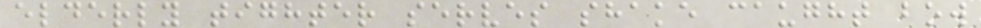elderly tighter serves shake caught bow
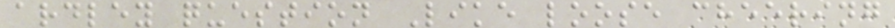ardley question Like loose cheering
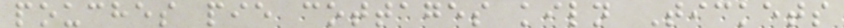pouches pie cottages kiln Tickets
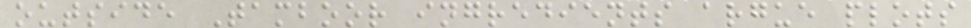outside Tamboor ingredients argue plots
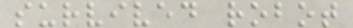survived robot
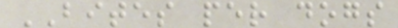BITES per dogs
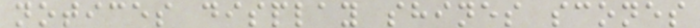notices display shines scones
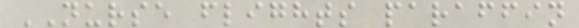NURSE flights paraffin
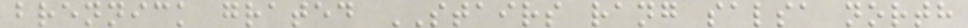brennick grated STAIRS rang salsa north
